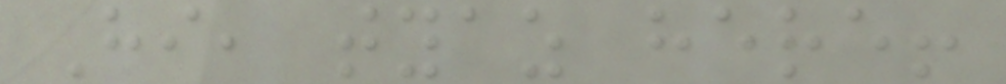Hi, tyaz here!
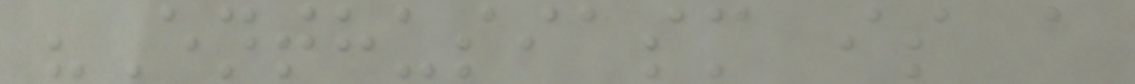"Enthusiasm is a
